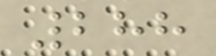288
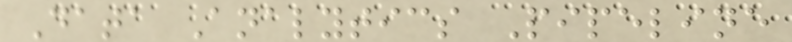Data Analytics Pipeline
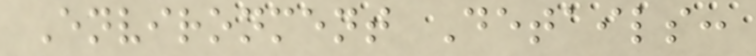Environment Details:
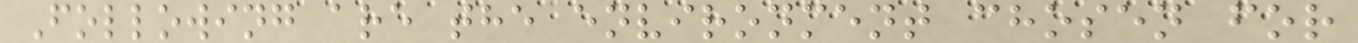Following are the environment chosen for
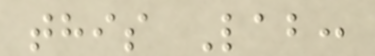this Lab:
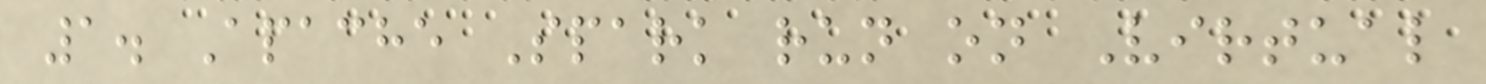1. Apache Spark run on Virtual
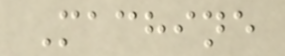Machine
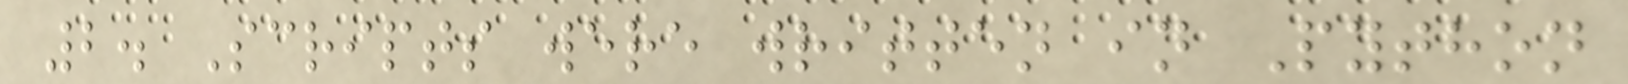2. Scripts were written in Python
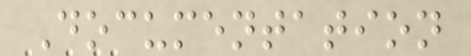Documentation
